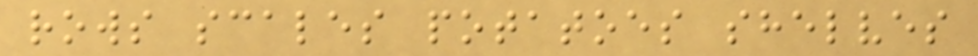rows scales potatoes shelves
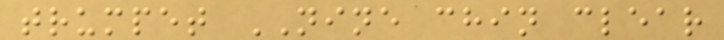trumpet NINE chin clear
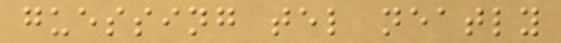guessing tel neatly
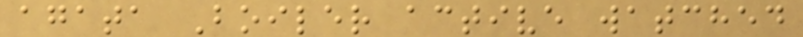agata Boiler active watched
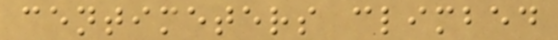centimeters climbed
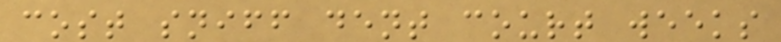cost sniff dent court weeks
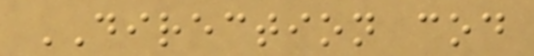DIRECTION cod
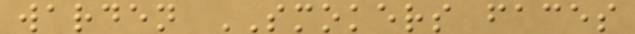warden SMOKERS faces
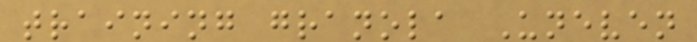training granola Uneven
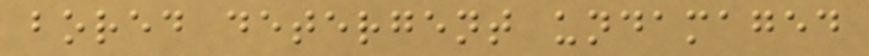bored detergent undamaged
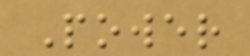Power
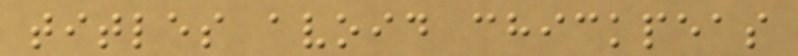titles avoid chickpeas
